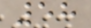58
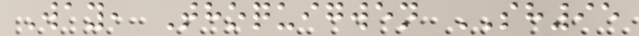Way, Thoquigwen SH95
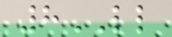8LL
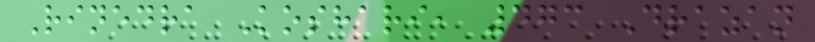Rinedra Koshari, 473 Drazan
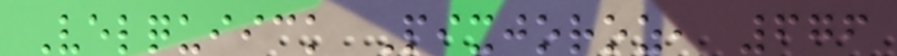Velquiick Pixjoroz, 676
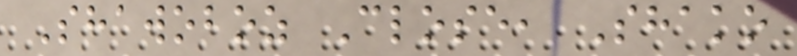Shawoboz Close, Shako
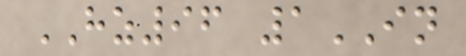HZ96 1IN
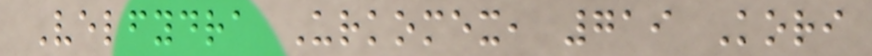Velfydra Urkomex, 719 Kori
